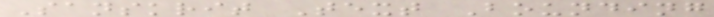Sanskrit Text Bounding
